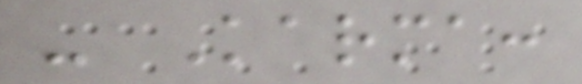- Karma:
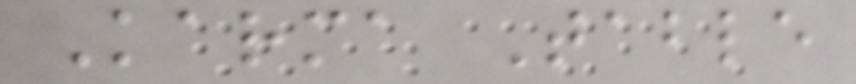Karma Table
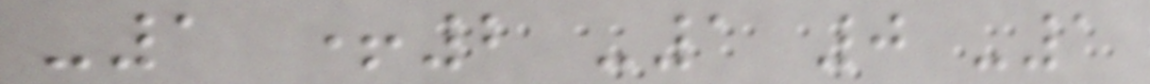-1 +2 -1 0 -1
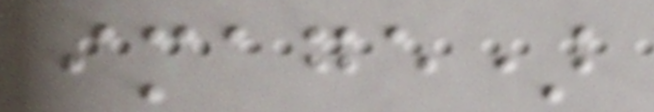image)
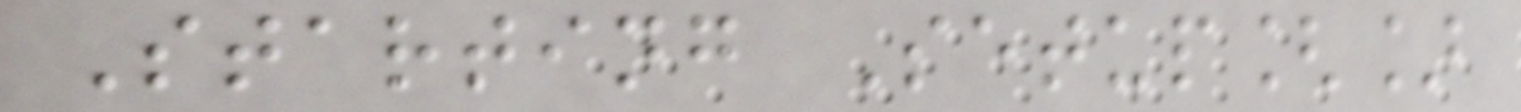Starting Setup[]
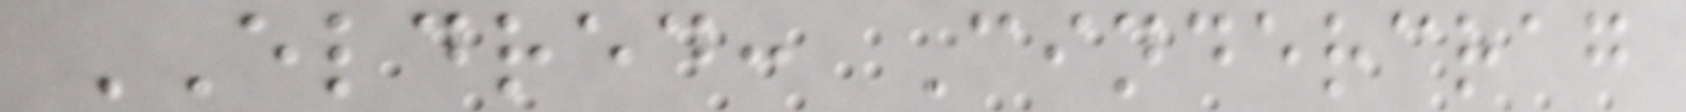ELDRED: Cindercrag
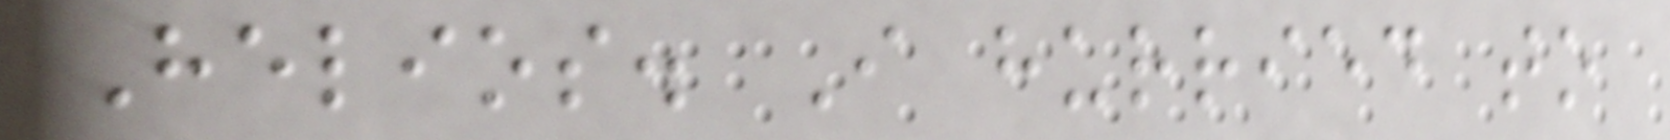Helios. I hurried to
